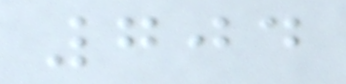704
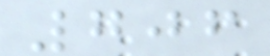706
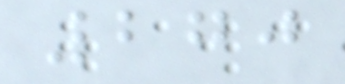270
